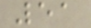51
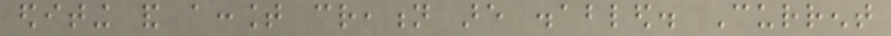editing and account creation are disabled. Current
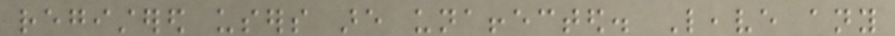registered users are unaffected. Leave any
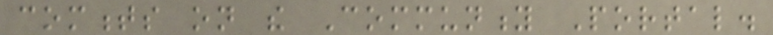comments on the Community Portal.
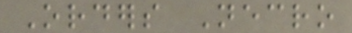Orders Necro
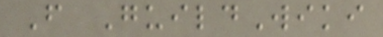From GuildWiki
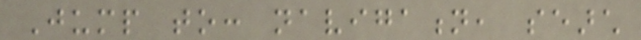Jump to: navigation, search
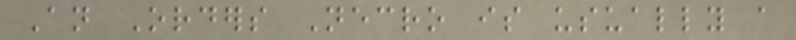An Orders Necro is usually a
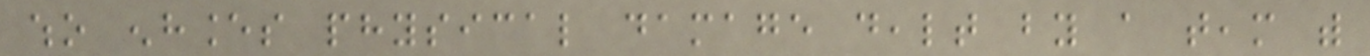who enhances physical damage dealt by a team with
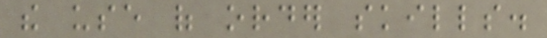the use of order skills.
